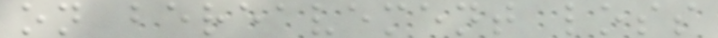on bereavement loss
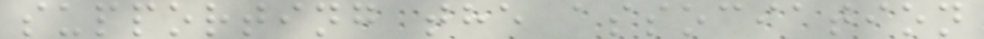supporting the association
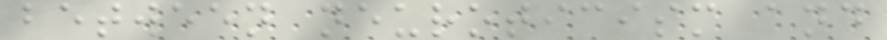between neuroticism and
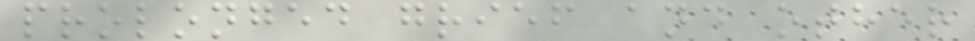prolonged grief and other
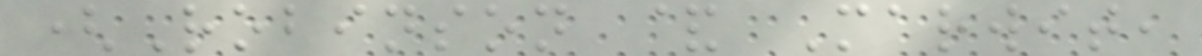(Robinson & Marwit,
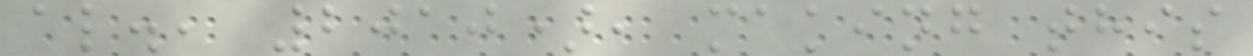al., 2010), making this
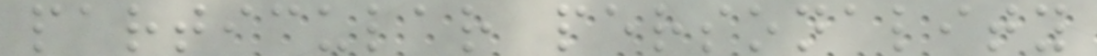particular personality
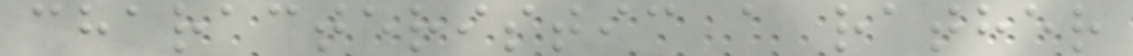characteristic a rather
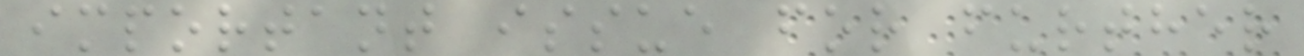important issue for further
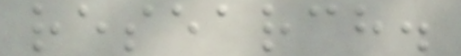research.
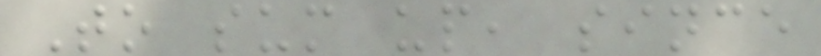To sum up, since
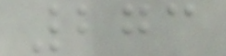273
